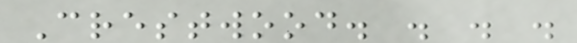Crestwood. . . .
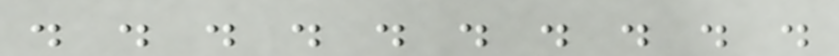. . . . . . . . . .
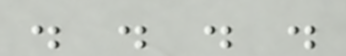. . . .
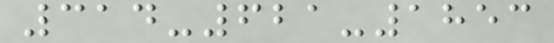314-621-1853
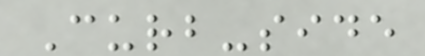Curb-side
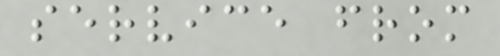service from
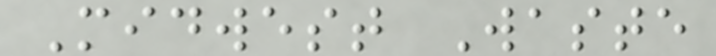Midwest Waste
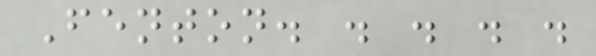Fenton. . . . .
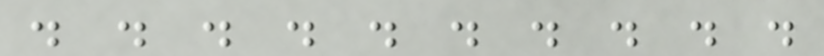. . . . . . . . . .
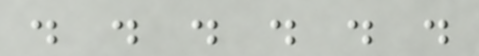. . . . . .
